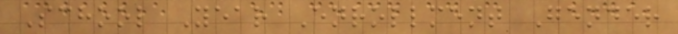School Year Enrollment Gender
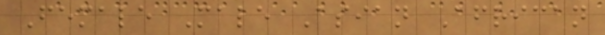Female Male Asian African
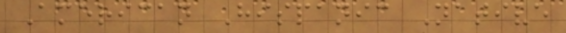American Hispanic Native
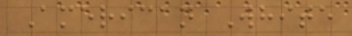American White
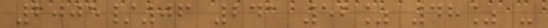2005/06 241 52% 48% -
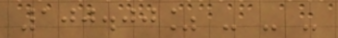100.00% - - -
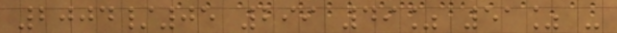2004/05 299 49% 51% -
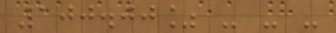100.00% - - -
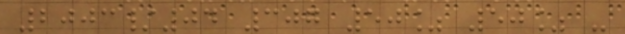2003/04 307 50% 50% -
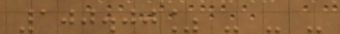100.00% - - -
